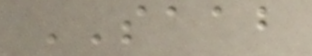SAAB
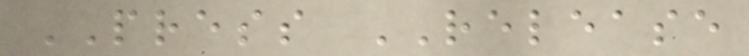PRESS RELEASE
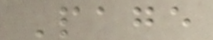Page
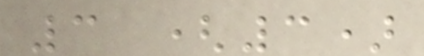3 (3)
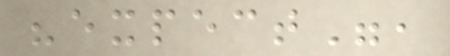"expect",
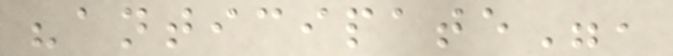"anticipate",
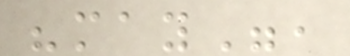"may",
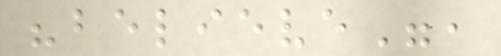"believe",
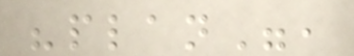"plan",
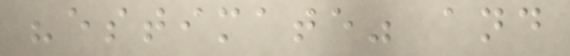"estimate" and
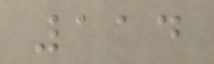114
